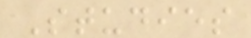Studies
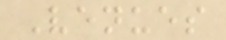Venues
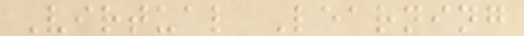Virtual Learning
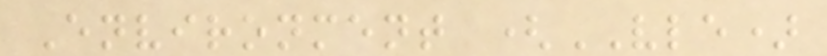Environment (VLE)
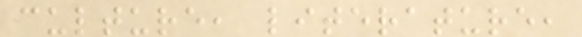culture, literature,
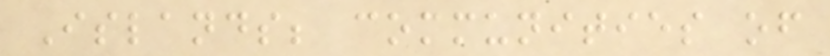Islands; communities of
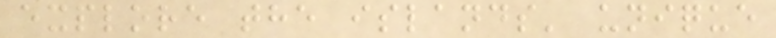explore the islands' unique
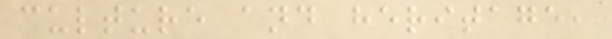culture and heritage,
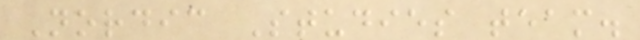Nordic Studies team.
